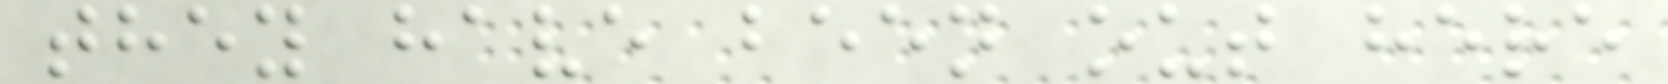they have been out here
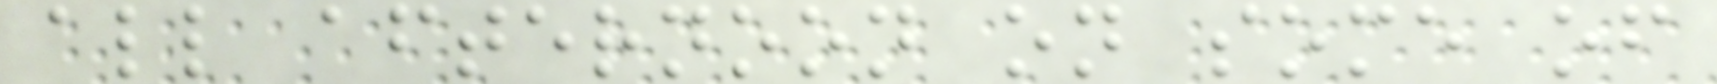all afternoon on some of
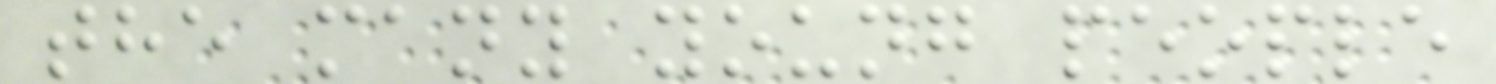the many young people
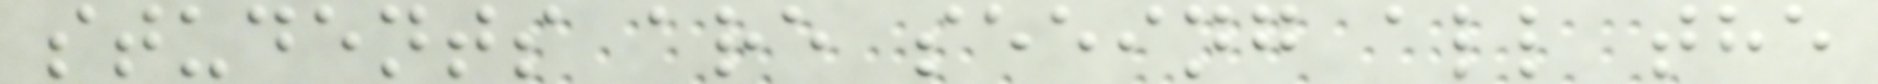students are seeing all the
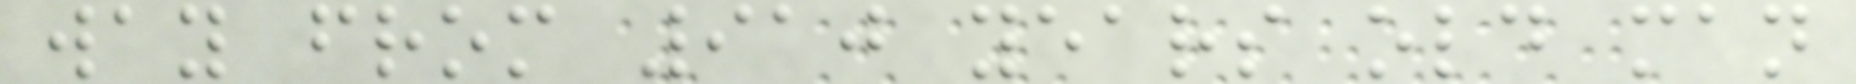way from 910 years old man
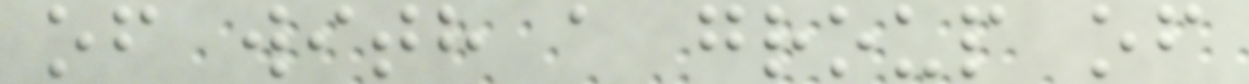of with a group of
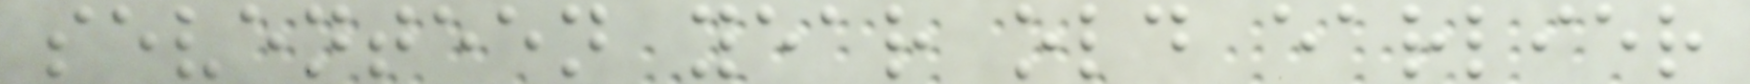seventeen year old earlier
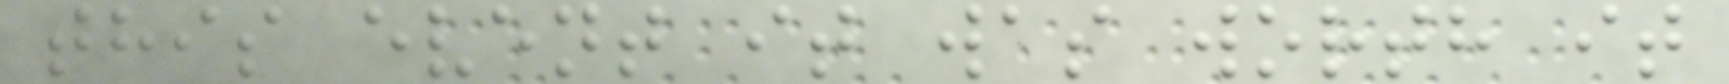this event it was worth it
